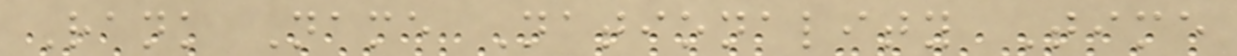Rank Name Nationality Time
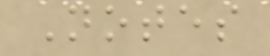Notes
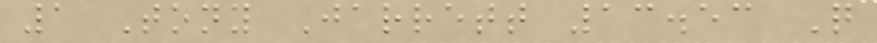1 Tony Jarrett 13.53 Q
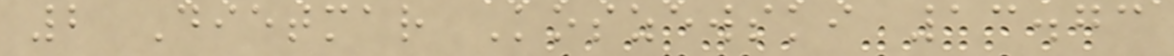2 Dietmar Koszewski 13.73
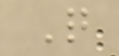Q
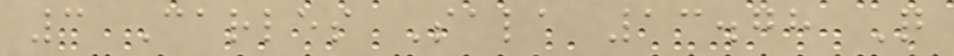3 Carles Sala 13.78 Q
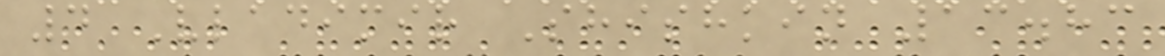4 Vladimir Shishkin 13.83
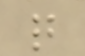q
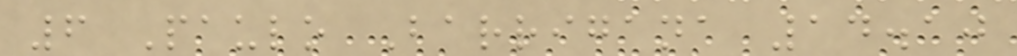6 Paulo Barrigana 14.10
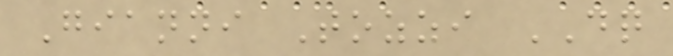Gianni Tozzi DQ
